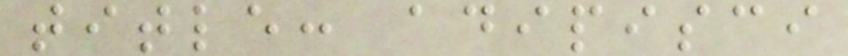title: adipisci
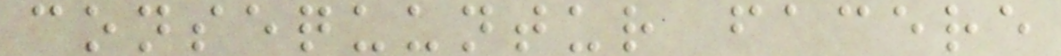consequuntur facere
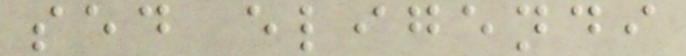sed eligendi
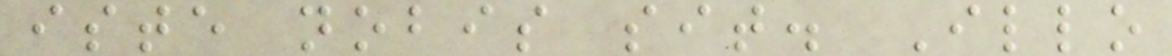iste nobis sit. Illo
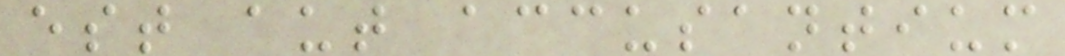est aut accusantium
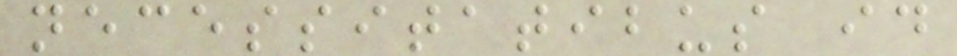necessitatibus id
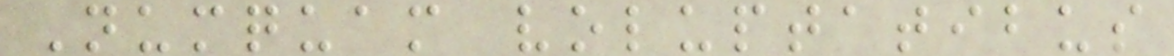Numquam voluptatibus
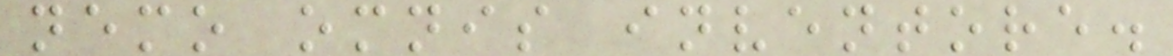nemo omnis inventore.
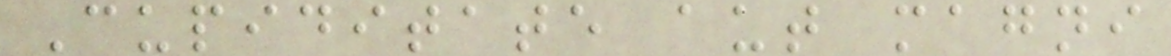Cupiditate aut magni
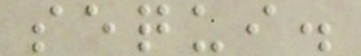sequi.
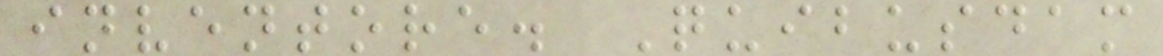inventore. Quibusdam
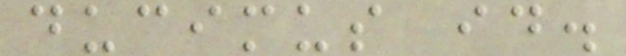ducimus id.
